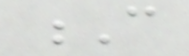C
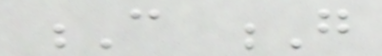C G
